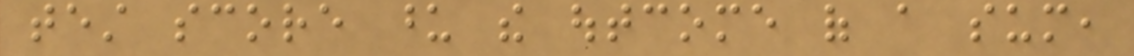test score upon the outcome of a sum,
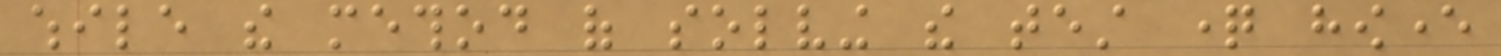while the method of solving the test question however
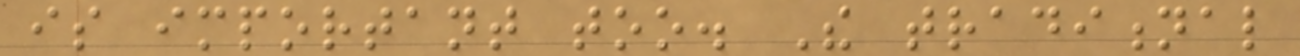is important too. The traditional
